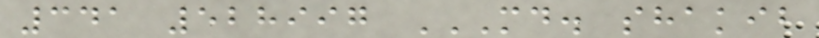341 528997 MD. SHAKIB
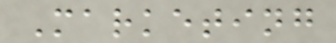Marketing
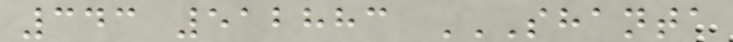343 512883 SHANTA
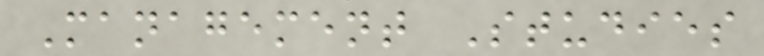Management Studies
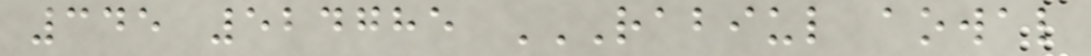345 524785 RABIUL AOWAL
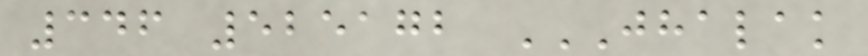346 525172 JHALAK
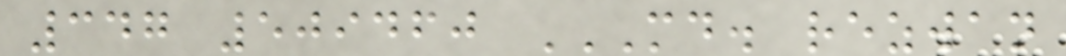347 509460 MD. REZWAN
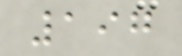197
